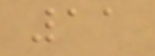11
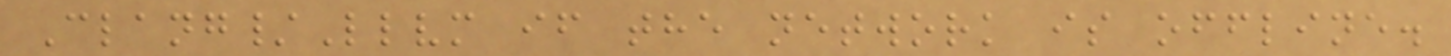Clang/Llvm if the network is offline.
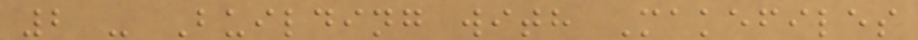2 - Building with Makefiles
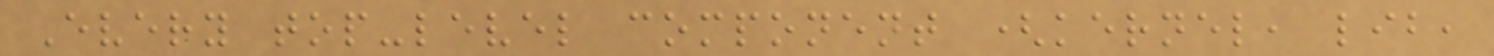Every top-level component (kernel, lib,
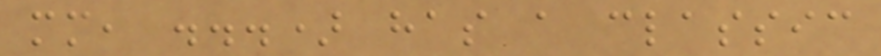mm, ...) has a classic
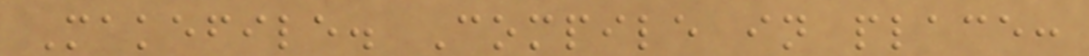Makefile. Compile in place:
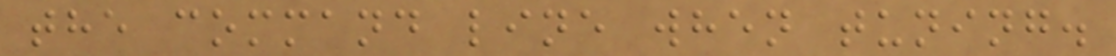the command line when tuning.
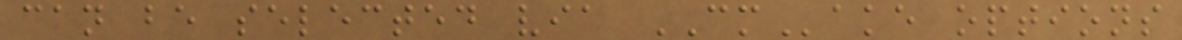can be selected via CMake options
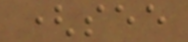(see
